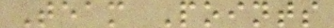Team Points
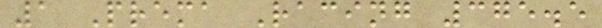1 Prema Racing 375.5
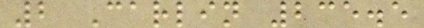2 Carlin 235.5
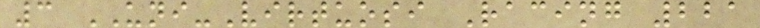3 UNI-Virtuosi Racing 221
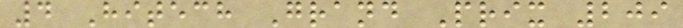4 Hitech Grand Prix 209
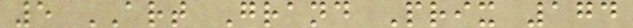5 ART Grand Prix 174
